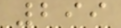299
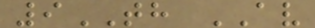9TH AV
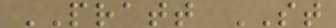PRATT ST
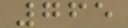765
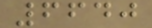6640
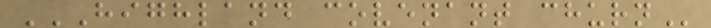HIGHLAND COVENANT CHURN
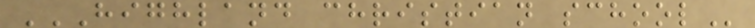HIGHLAND CHRISTIAN SCHOOL
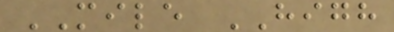MILE HIGH
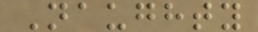Naughty
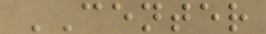CENTER
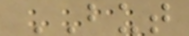BUT
